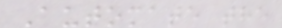Automate the
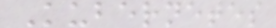Kubernetes
